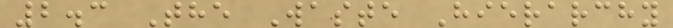2.3 The Waste Hierarchy
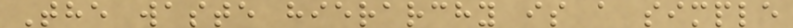The waste hierarchy is a simple
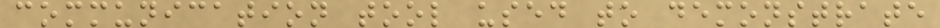communication tool used to demonstrate
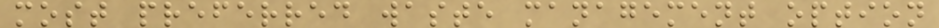most preferred waste management option
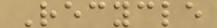Recycle
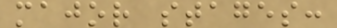major stages:
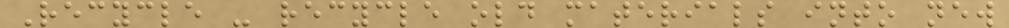Recycle - recycle old materials into new
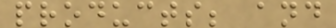products; and
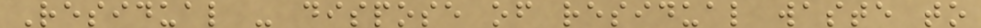Residual - dispose of residual waste to
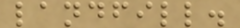landfill.
